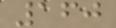160
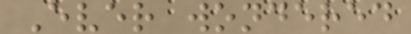Ever wondered
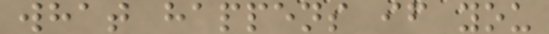what happens if you
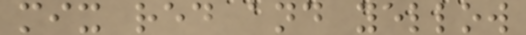mix red and yellow
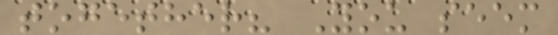together? You seem
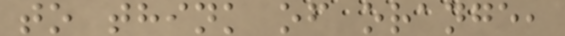to think of orange,
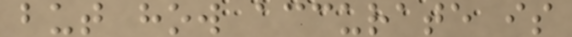but how accurate is
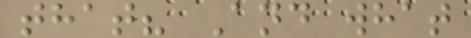that? And what
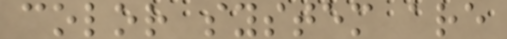color system are
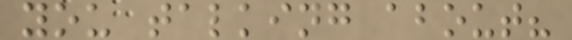you talking about?
